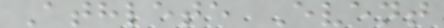Athlete Event
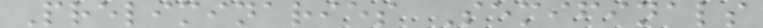Preliminaries Semifinals
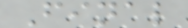Final
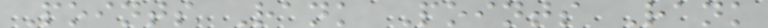Points Rank Points Rank
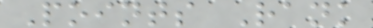Points Rank
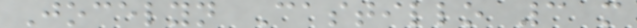Jocelyn Castillo 3 m
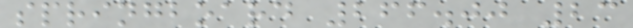springboard 266.00 23
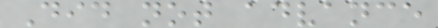Did not advance
